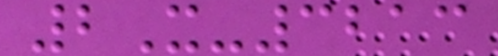2X-3213
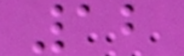12
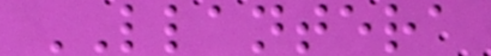LLANTERA
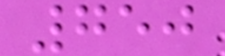750
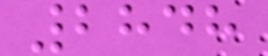2848
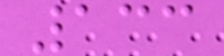133
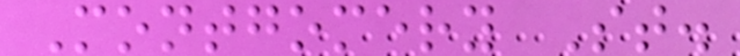Montgomery St.
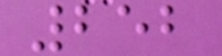252
